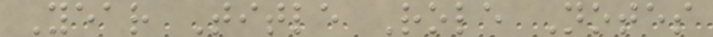Year Title Role Notes
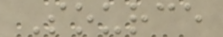Source
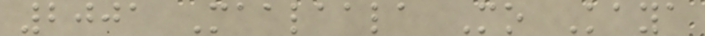2001 Maalaala Mo Kaya
